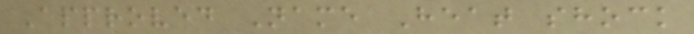Approved Name Heat shock
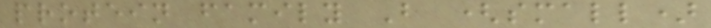protein family B (small)
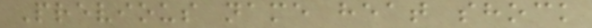Previous name heat shock
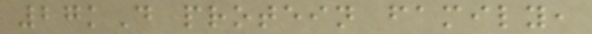27kD protein family,
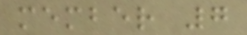member 7
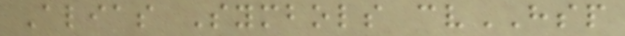Alias Symbols cvHSP
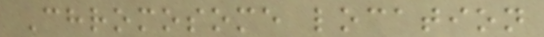Chromosome location
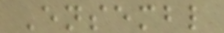Ensembl
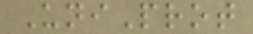UniProt
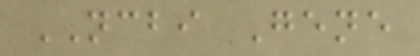NCBI Gene
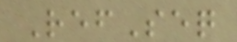RefSeq
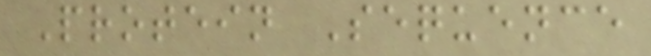Protein Sequence
